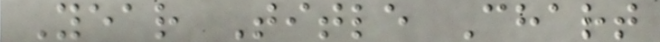Year Title Chart
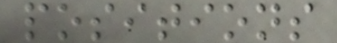positions
